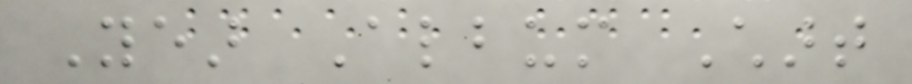Year Album Chart
